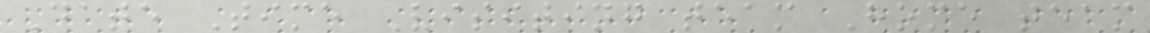Date Time Visiting team Home team
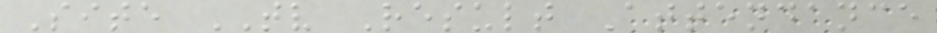Site TV Result Attendance
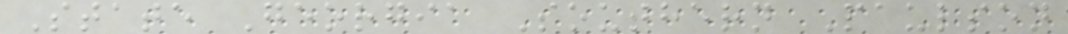State Georgia Southern Paulson
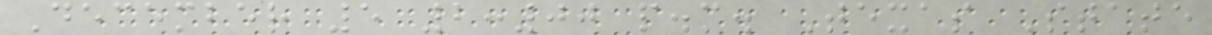December 5 2:00 p.m. Texas State
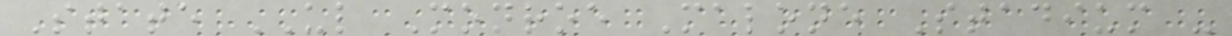State UL Monroe Malone Stadium -
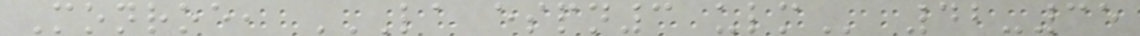Monroe, LA ESPN3 ULM 42-35
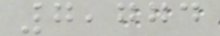7,774
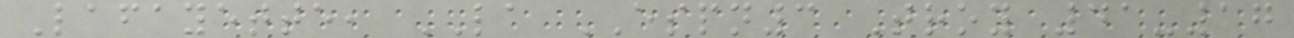Lafayette, LA ESPN3 Troy 41-17
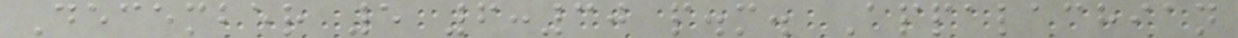December 5 6:30 p.m. Appalachian
